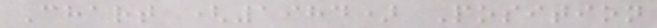Chart (1984) Position
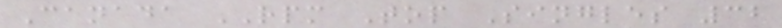Canada RPM Top Singles 32
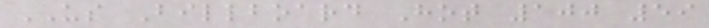US Billboard Hot 100 59
